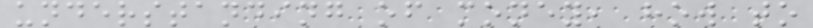understanding of money, how to
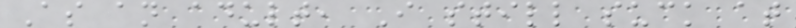As an adult, I still suck at
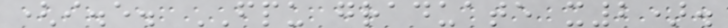(i.e. FPU graduate x2).
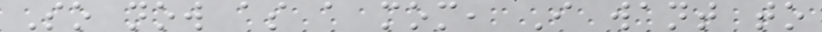So now as a mom, I want to
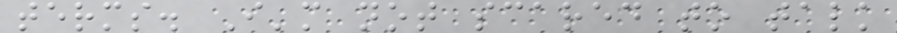terms. I'm not scared to talk
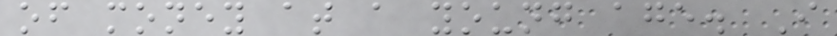of money at a young age. I
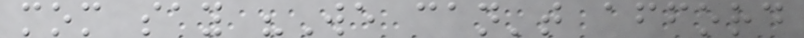mom say "We can't afford
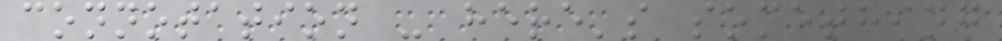connotation - here's something
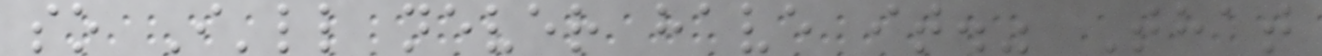so I'll never have it." That
